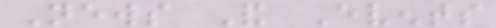News And Events
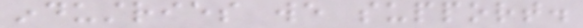industries we support.
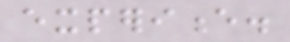experience.
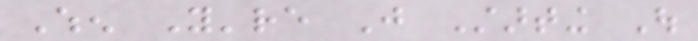When You're Just Starting Out
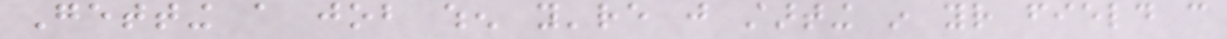Getting a job when you're just starting in your field can
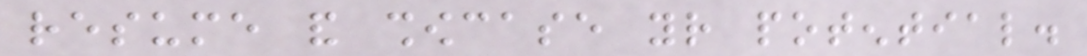resume and showcase your potential.
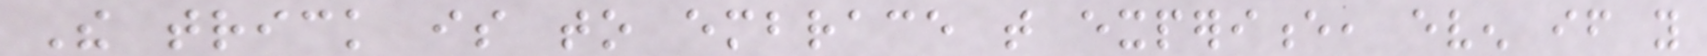The trick is to embrace that experience, even if you
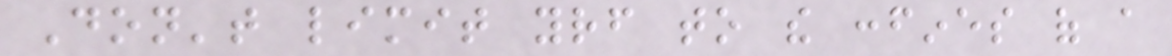Don't limit yourself to the confines of a
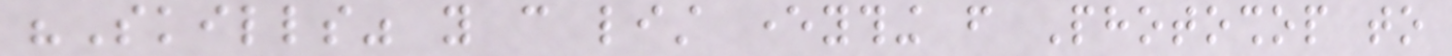"Skills" you can list everything from Photoshop to
